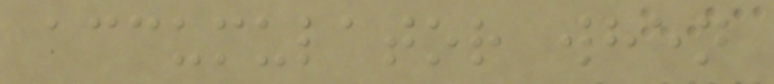accumulator when
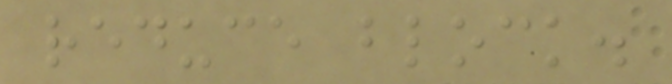reduce block.
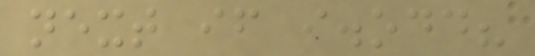next if i.odd?
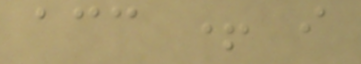acc + i
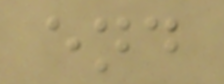end
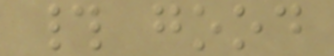# good
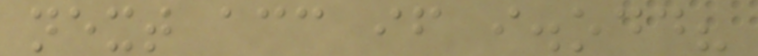next acc if i.odd?
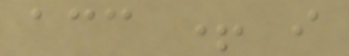acc + i
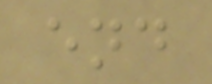end
